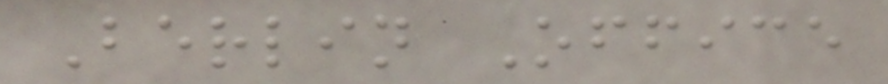Berlin Office
